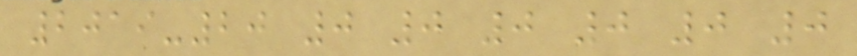2019-20 0 0 0 0 0 0
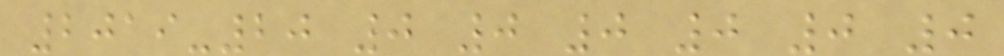2019-20 0 0 0 0 0 0
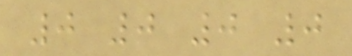0 0 0 0
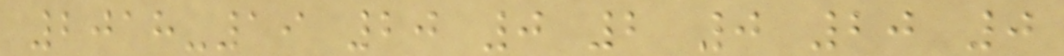2018-19 20 0 2 0 20 0
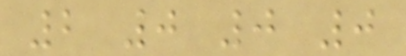2 0 0 0
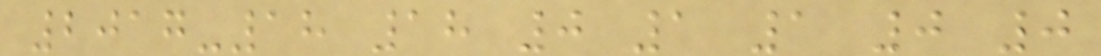2017-18 18 0 1 1 0 0
